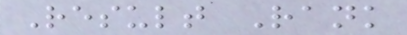Result Rank
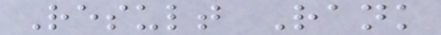Result Rank
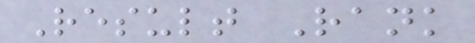Result Rank
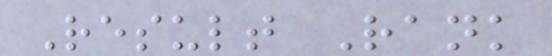Result Rank
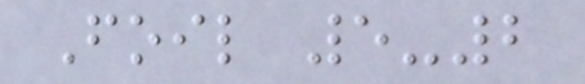Foil 5-2
